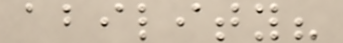ability?
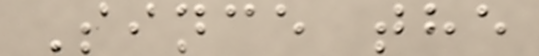Since the
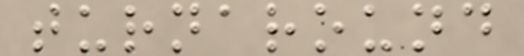turnaround
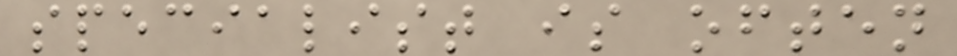specialist is often
